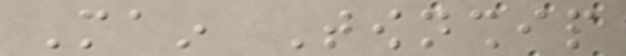Main Township
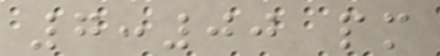7:00 pm
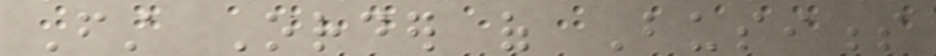First Order of Business
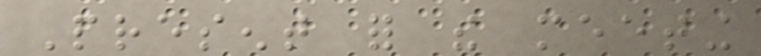Present for the meeting
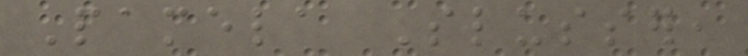Pamela Slusser,
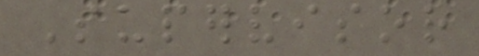Supervisor
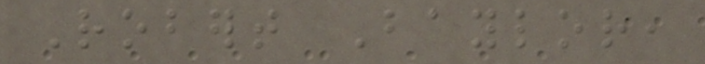Robert Baylor,
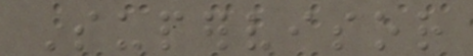Supervisor
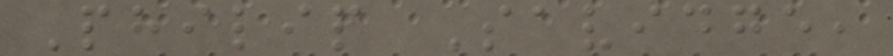Philip Savidge,
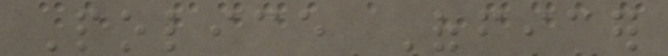Police Officer
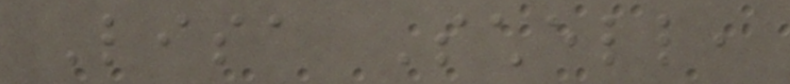Lisa Schell,
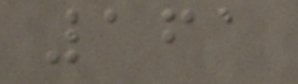161
